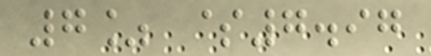7% $7.97
